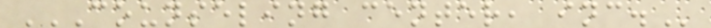COUNSELING CENTER, INC.
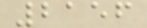2156
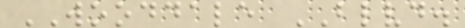WOODDALE BLVD.
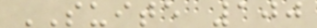SUITE 100
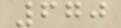670
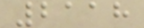2118
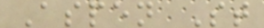Aspen St
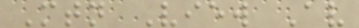Mtn View Av
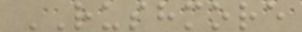RUSHMORE
